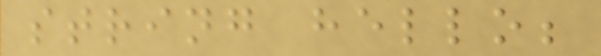string hello;
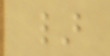}
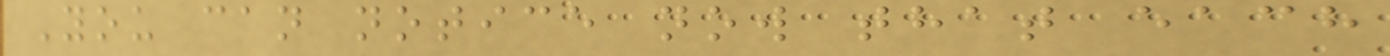You can notice now that each
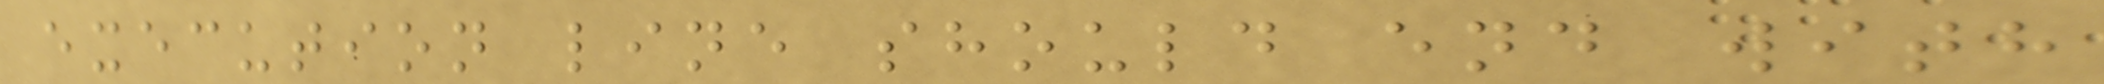execution line should end with
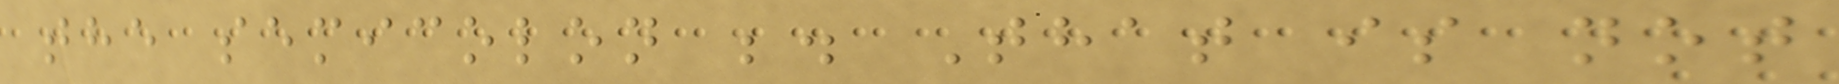the semicolon ;. That is not
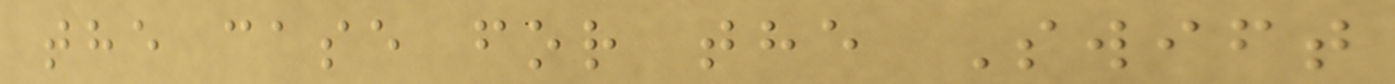the case for the Swift
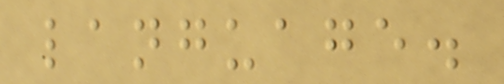language.
